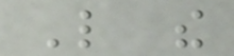Like the
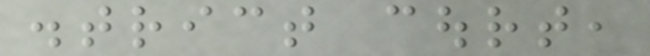district court,
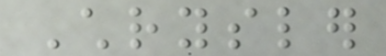Chrysler
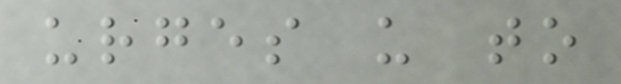urges us to
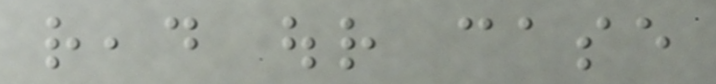read our case
